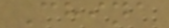China
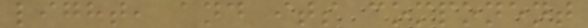light, and its component
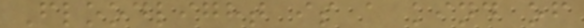Floodlight is a kind of
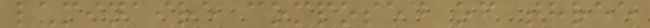luminaire composed of three
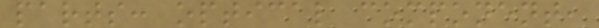parts: optical component,
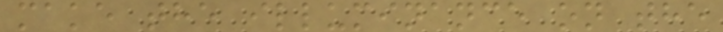make the illuminance on the
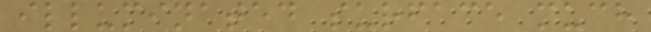illuminated surface much
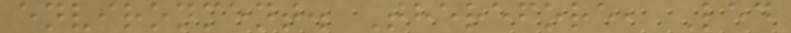environment. Therefore, Led
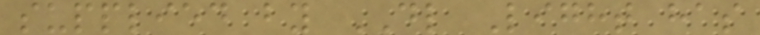supplied by DL Light has
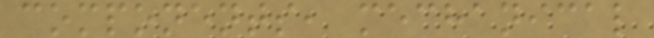components, mechanical
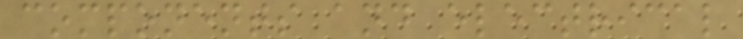components and electrical
